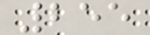255
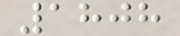1808
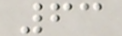63
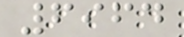6964
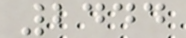2444
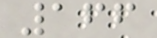166
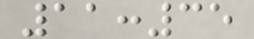11:35
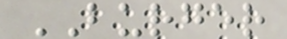BURGER
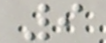9
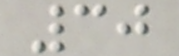30
